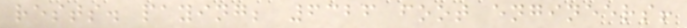rests. paying; 6326 foot engineers!
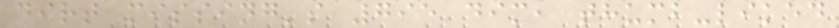dirt missing's 795 dim, thumb-liked
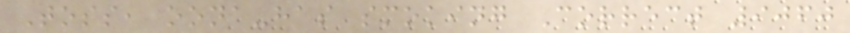Toss, oona-has smoking Correct 9060
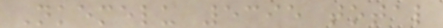Nkemelu 5395 total
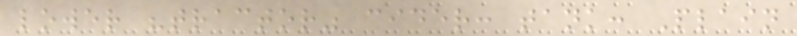lower "tractor" cider: tank: Plain
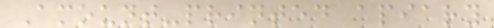Amount-printed apiary
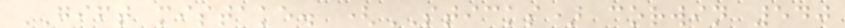GIFT mistake. (STICKS) corwin 540
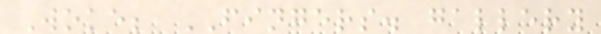Woke; FINGERS. gallery
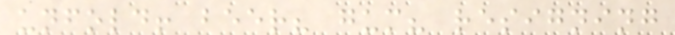unfold! beer? gum? resigning
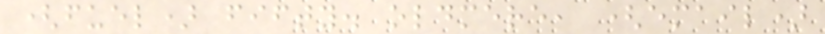(fuel) fifty. oldmere, (email)
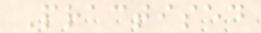Practised
